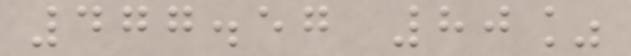477.57 80%
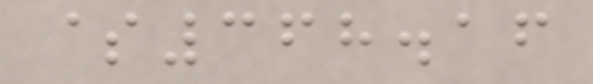$368.16
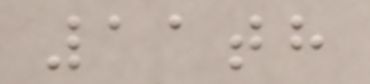11th
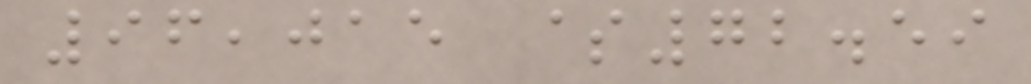96,015 $72.59
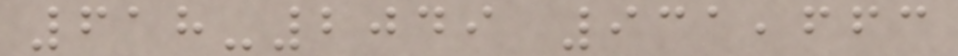618-2049 931,663
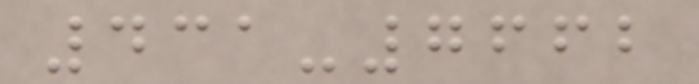431-7662
